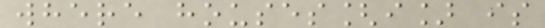where houses[i] is
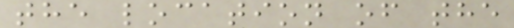the location of the
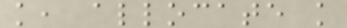k, allocate k
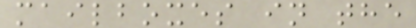mailboxes in the
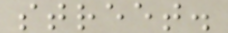street.
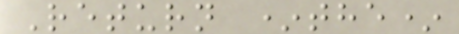Return *the*
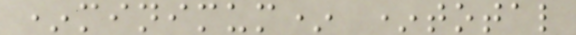*minimum* *total
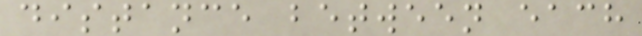distance between each
